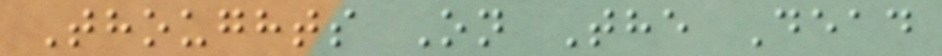Thoughts On The Dead
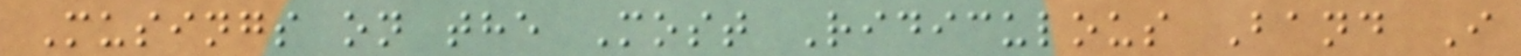Musings on the Most Ridiculous Band I
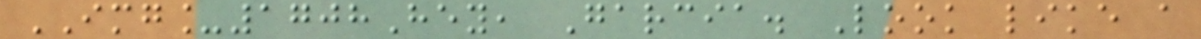IMG_1708Hey, Garcia. Look like a
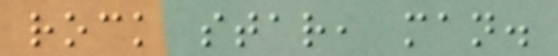rock star, man.
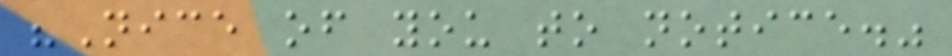"Nice of you to notice."
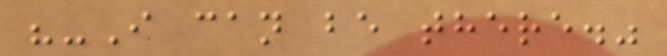"-I can be there."
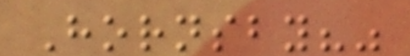Hornsby?"
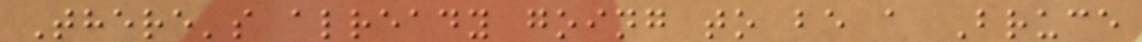There's already going to be a Bruce
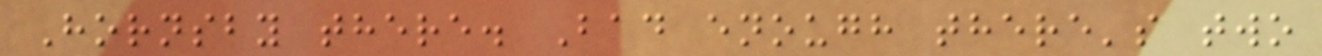Hornsby there. Bad enough there's two
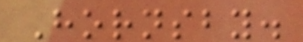Hornsby.
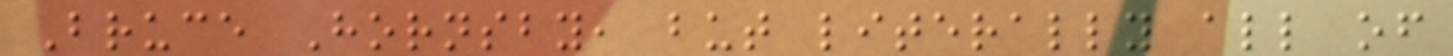Bruce Hornsby, but literally all of
